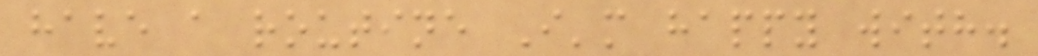have a routine I'm happy with.
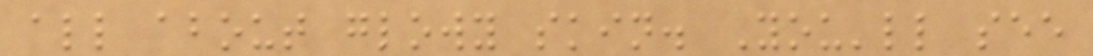all about glowy skin. You'll see
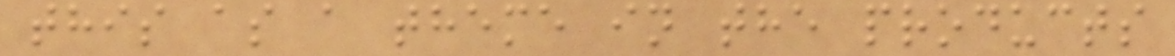this as a theme in the products
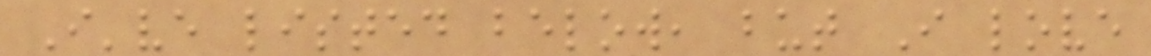I've listed below, but I love
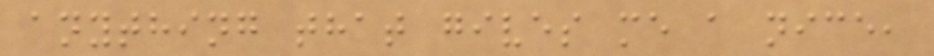anything that gives me a nice,
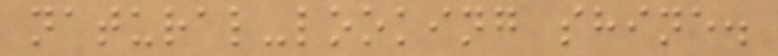natural-looking shine.
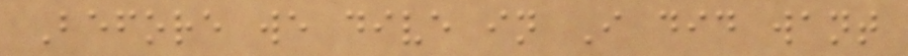Before we dive in I did want
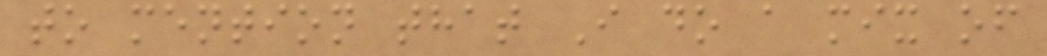to mention that I do a mix of
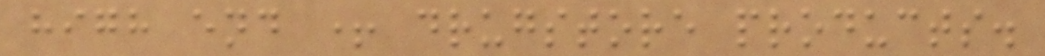high end + drugstore products.
